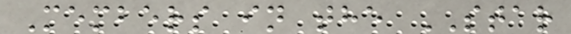Members in the STAR
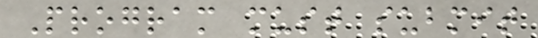Program must submit
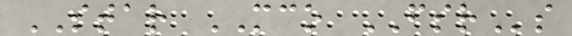STAR MCO FSRs
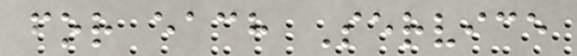for each Service
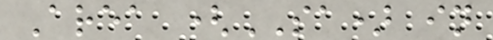Area (SA) in
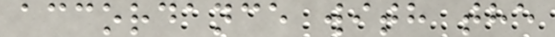accordance with the
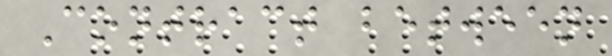Contract between
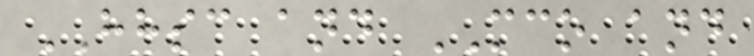HHSC and MCO and
